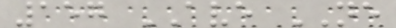157 AVE NE
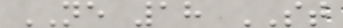NE 18 ST
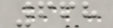668
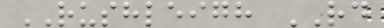RUSHLEIGH RD
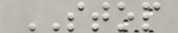STOP
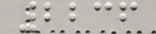2236
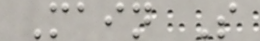Main S
